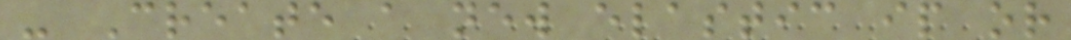- Create a new elastic ip or
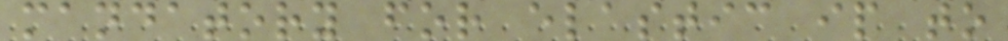mandatory for elastic ip to
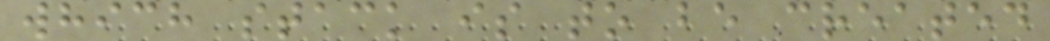which stack is to be created
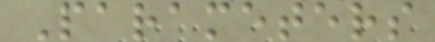Parameters
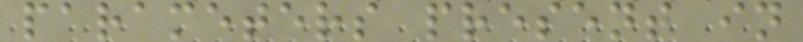parameters present in
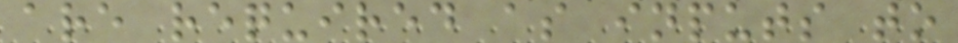are required as inputs to
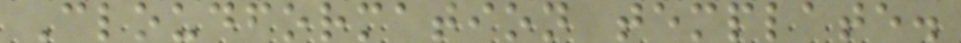Cloudformation template.
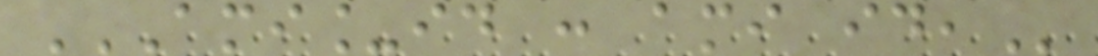AMI_ID : AMI ID,
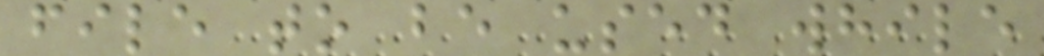file to be used while
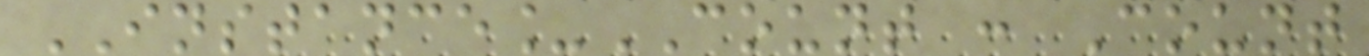INSTANCE_COUNT : Count
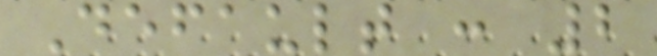Default : 2
